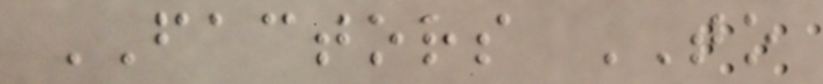FACTORS TO
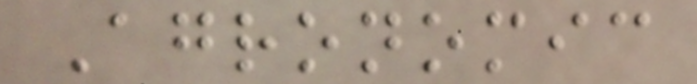Agronomic
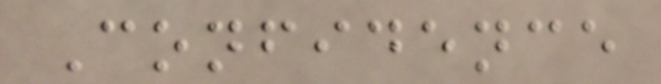Confidence
